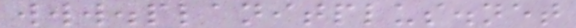www.planitplus.net
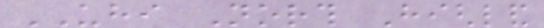UHI North Highland
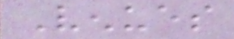Venues
